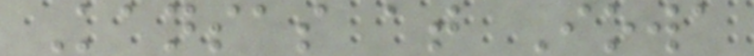Kansas at Iowa
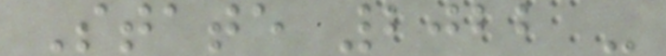State 2022 -
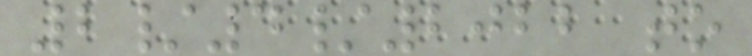2/4/2022 to
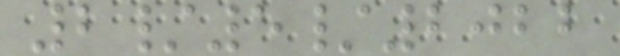2/5/2022
